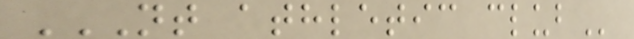NT ATHLETIC CLUB
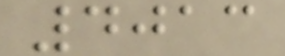4013
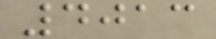4013
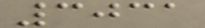3031
